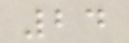24
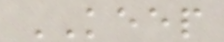KEEP
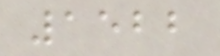1522
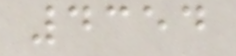4354
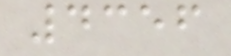4356
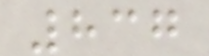837
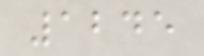1245
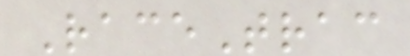RaceTrac
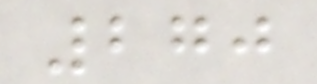270
